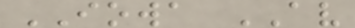IOWA AV
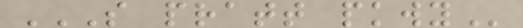S PRATT PKWY
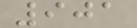901
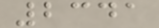2341
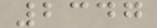2347
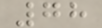78
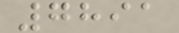7891
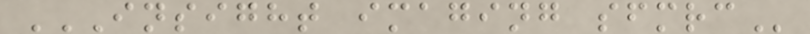INSIGHT IMAGING SFMRC
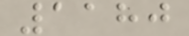1180
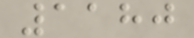1180
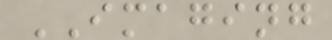IMAGING
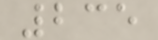235
